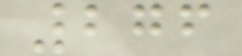276
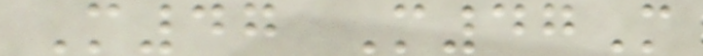M47 M47M
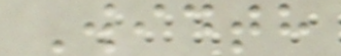Width
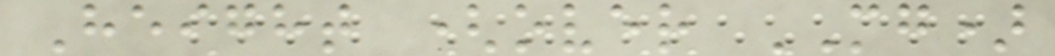Height (over MG)
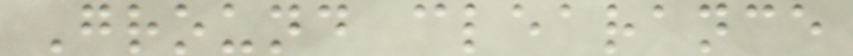Ground clearance
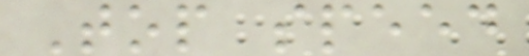Top speed
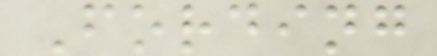Fording
